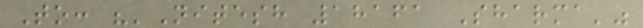To: "'Nitesh 18161 Sharma'"
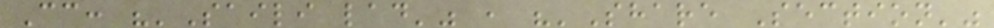Cc: "'Saili lad'" , "'Share Section'"
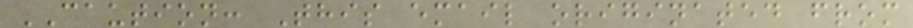CAUTION: This email originated from
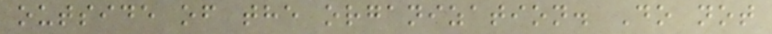outside of the organization. Do not
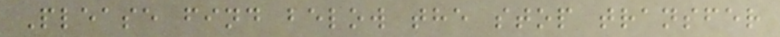Please find below the stop transfer
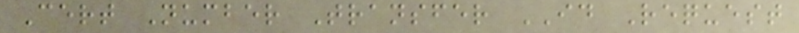Cert Number Transfer ID Request
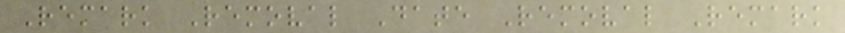Remark Removal Date Removal Remark
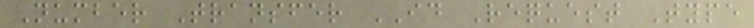Number Transfer ID Request Type
